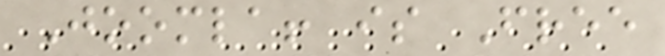Joomla! is Free
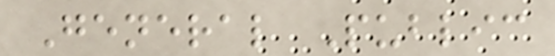General Public
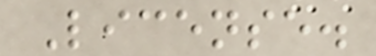License.
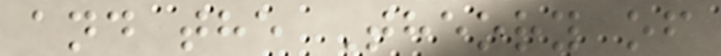and the Theory of
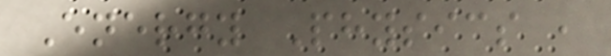Energy Physics ,
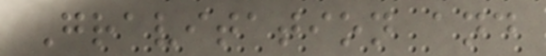Gravitation and
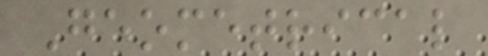Geometrical
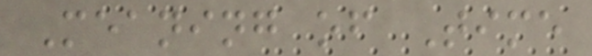Meaning of Time
